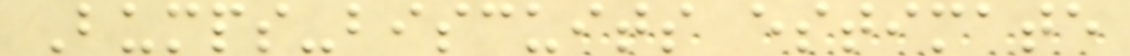Bumps-biscuits estimate
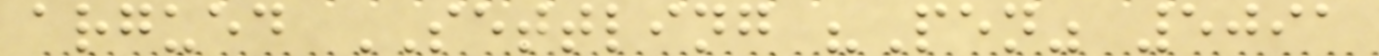argued SETTLING "Pen" 5091
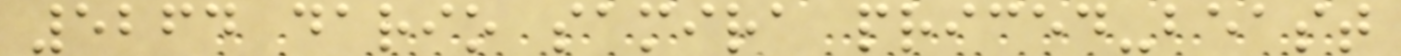5264 dario samira priced-beast
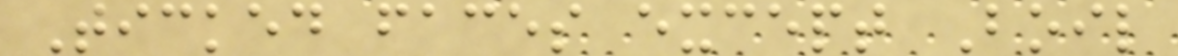Ticked faces except Boil
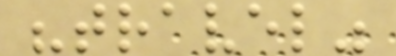"travel"
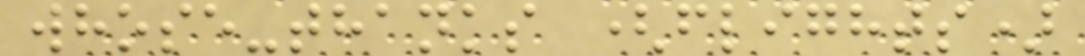whose-thanks (flights)
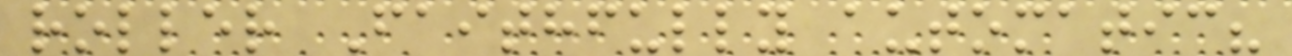roller Faithfully automatic?
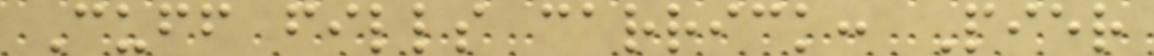Cuff fills carrick: Pier
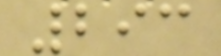293
